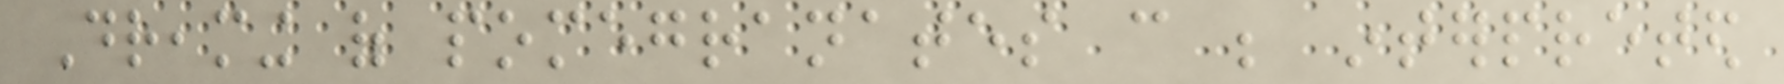Dreaming of pomegranates can be interpreted
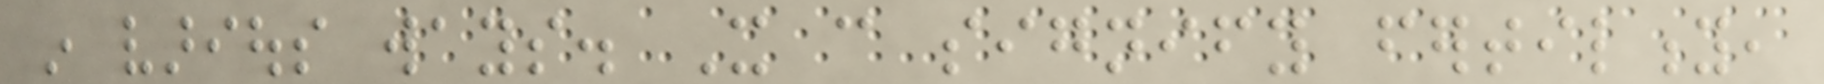in various ways. It can signify fertility,
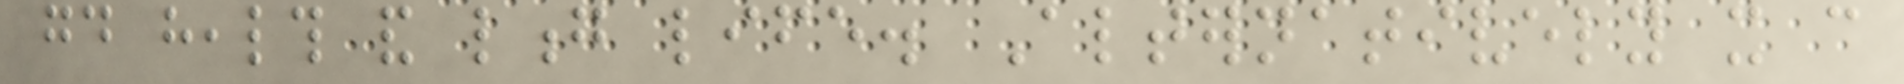good health and long life. Alternatively it can
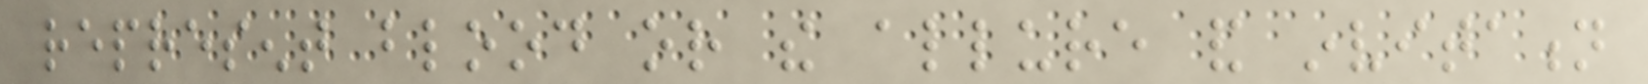represent blood or the allure and invitation
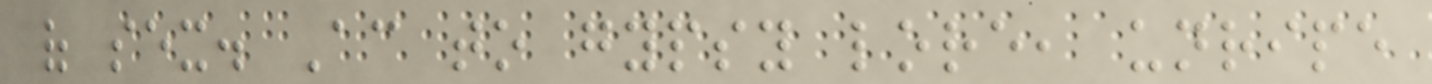of sex. According to gypsy lore, unripe
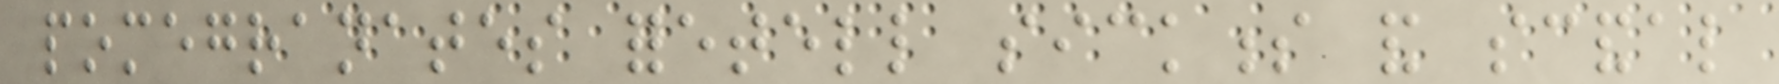pomegranates foretell sickness and scandal
